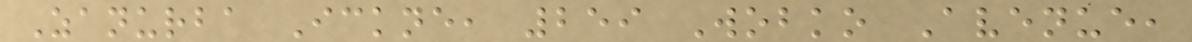Zanurba Ickne, 259 Wobko Avenue,
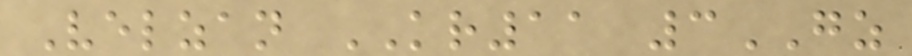Velzan KR11 3GZ
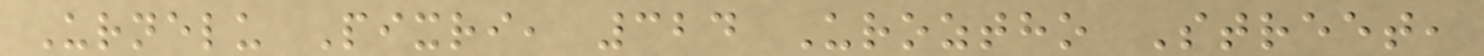Urnelu Pixri, 324 Uroztho Street,
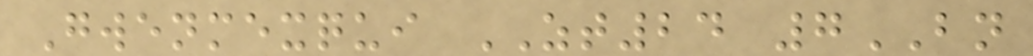Gwenmexqui ZT24 7BN
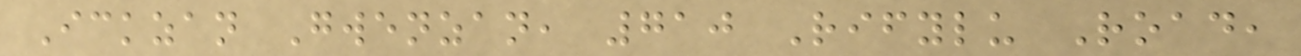Ickzan Gwenzan, 710 Rifylu Road,
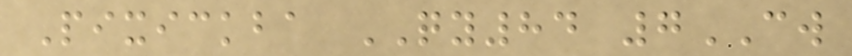Pixickba QY84 7CW
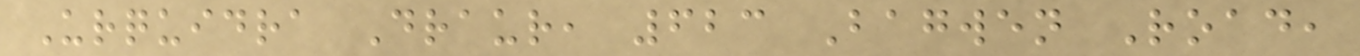Urquidra Draur, 623 Bagwen Road,
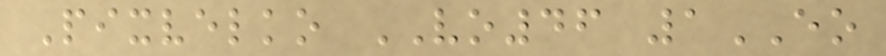Pixvelko VO46 1EO
